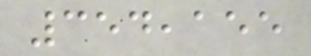354,155
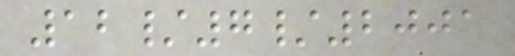12/7/2001
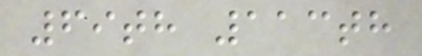69th 113th
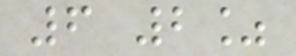6 2%
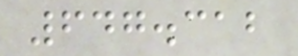647.312
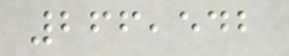266,542
